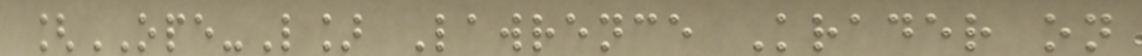[OPE-L] Lawrence Krader on
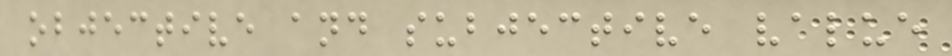objective and subjective value
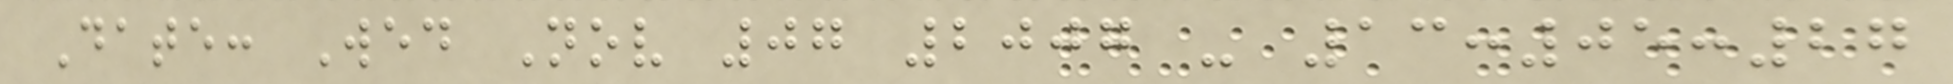Date: Wed Nov 07 2007 - 13:05:27
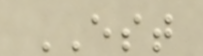EST
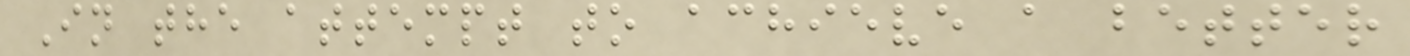In the attempt to achieve a better
